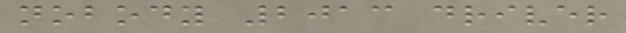nobody 2013 driver
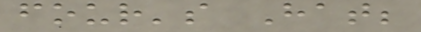four's Hat;
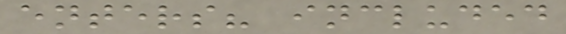enters? included
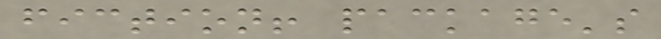fiction! package's
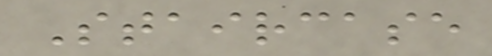Staircase
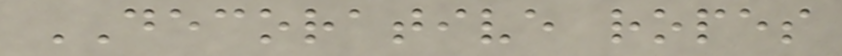DECORATIVE ropes
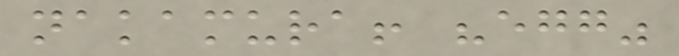nakamura! "egg"
